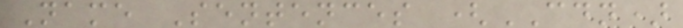Name Sentences (CDN)
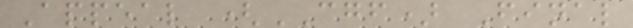Appeal (CGF) Final
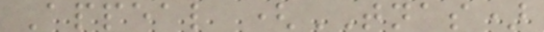Appeal (TNAS)
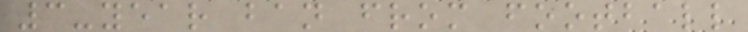3-year ban from football
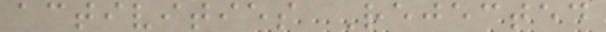activities Rejected
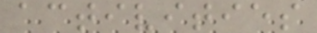activities
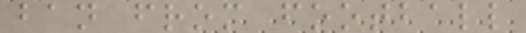ban from football
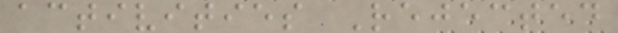activities Rejected
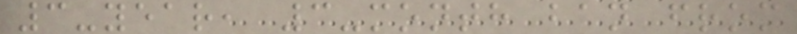3-year, 3-month ban from
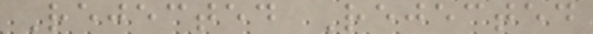Rejected Rejected
